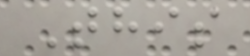This
